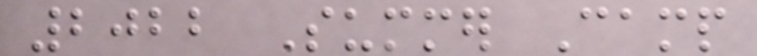2022 Summer Camp
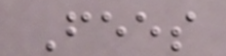Fees
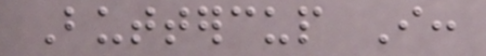Buttercup I:
